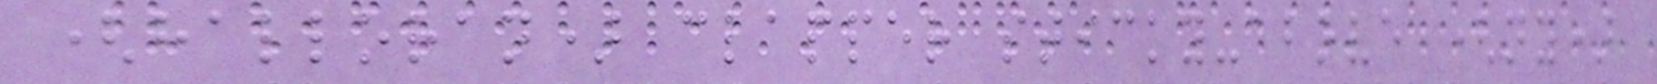(halloran) clapper sticky-above (ny)
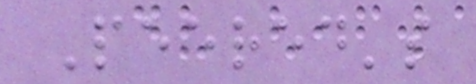Peered's
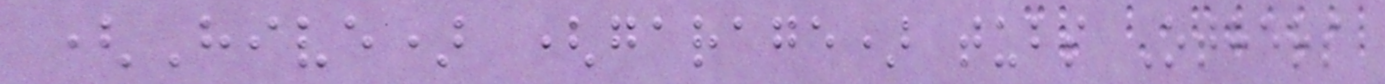(Hive) (garage) tubs Others
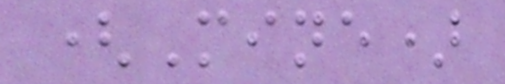(Mine)
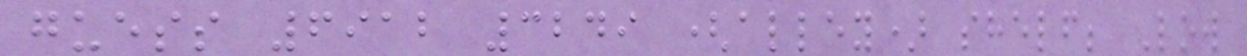guess 6912 3249 (alley) shelf; Low
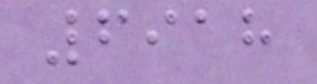6918
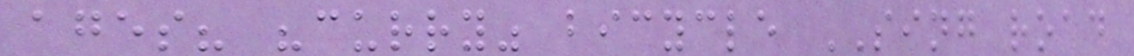ages? "curry" bicycle SING road
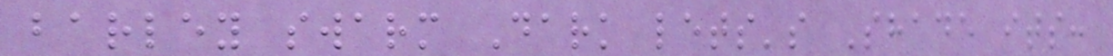barley swarm Dark lets's Shade its:
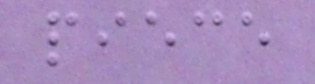piece
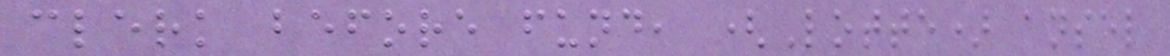clerk before fund, (Lotte) ansel
